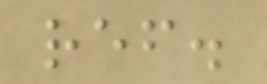ref.
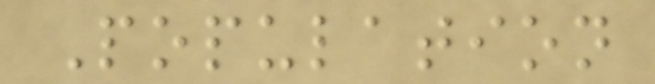Population
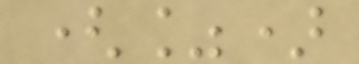(%)
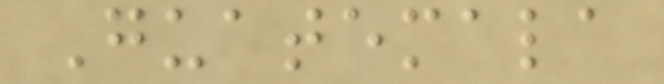Guatemala
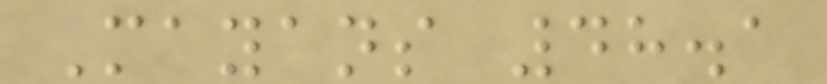Mayans 48.1
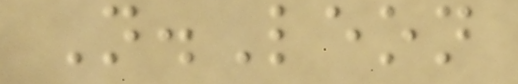N.Leon
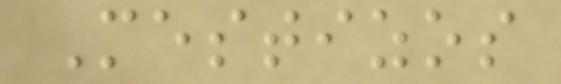Mestizos
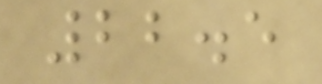22.5
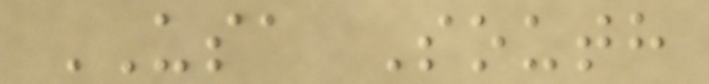USA South
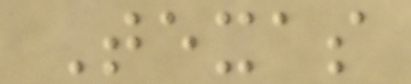Texas
